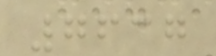7637
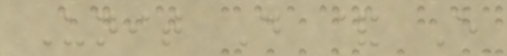Unit D & E
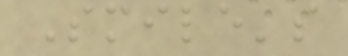Smile's
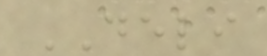DELI
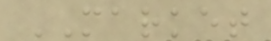MARKET
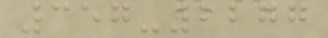357-2277
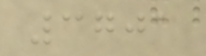3701
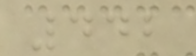442
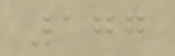177
